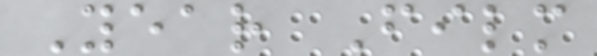Year Film
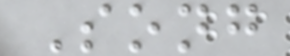Song
